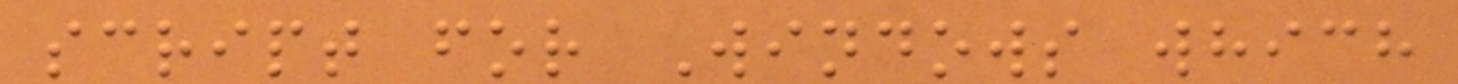script for Windows which
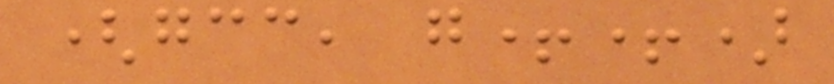(gcc, g++)
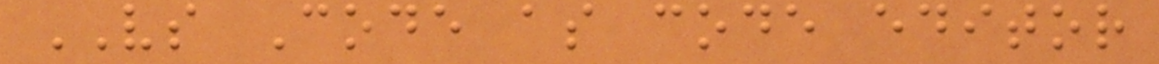VS Code as code editor
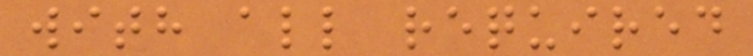with all required
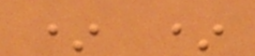* *
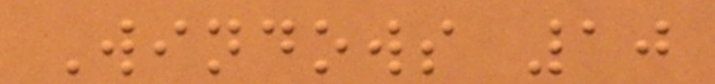Windows 10
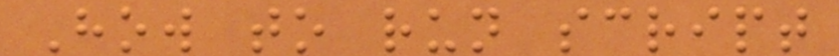How to run script
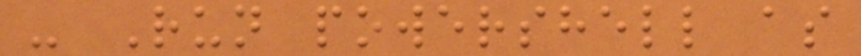- Run powershell as
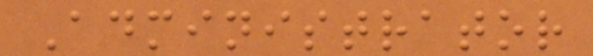Administrator
